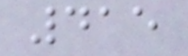415
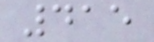415
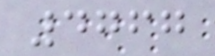4767
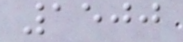1500
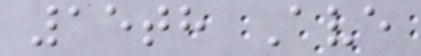15th Ave
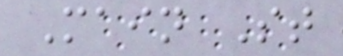Main St
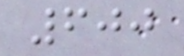600
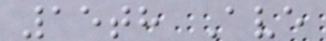15th Ave
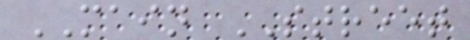MAIN STREET
